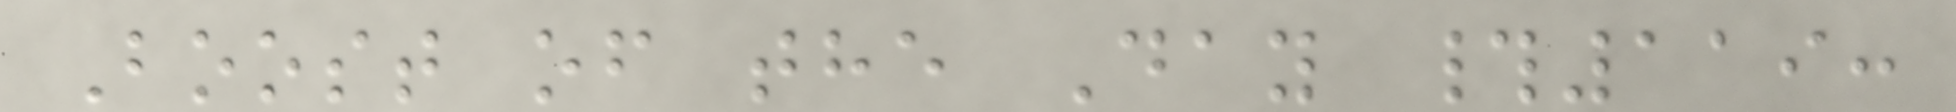Boost of the Day #119:
